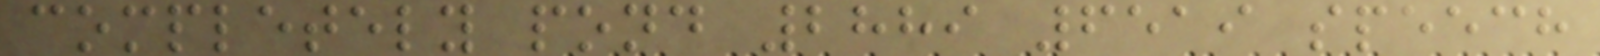completely pond 2889 6519 speech
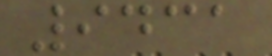9431
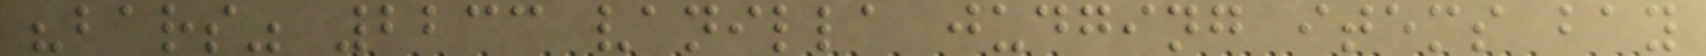"bars" 2233 vanilla judging items bay
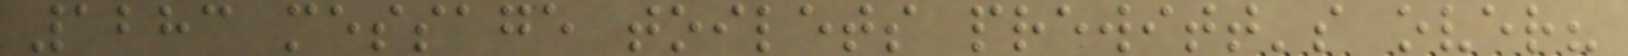1283 message toilets prewitt's over?
